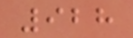928
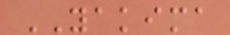YAKIMA
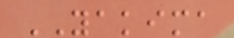YAKIMA
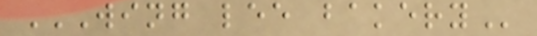WING LEE BAKERY
